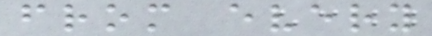from every
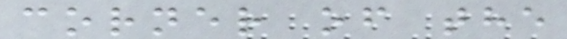corner of the
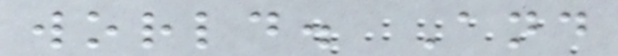world. And
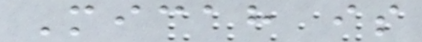Micah is
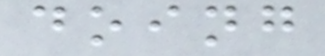doing
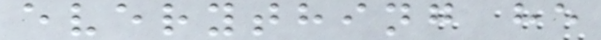everything he
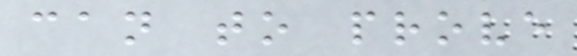can to prove
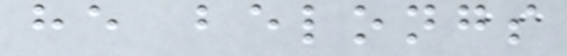he belongs
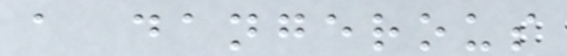a dangerous
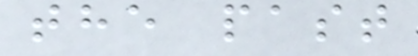the past
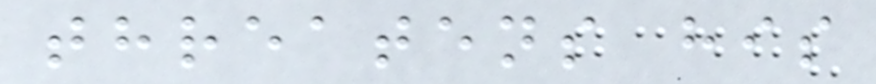threatens his
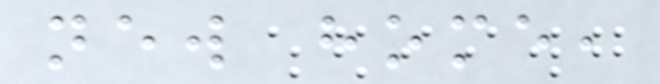new home,
